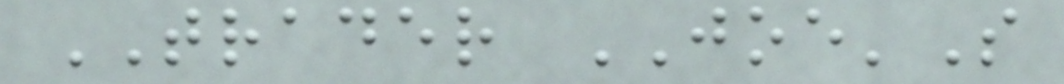TRADER JOE'S
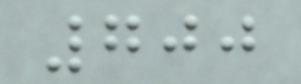700
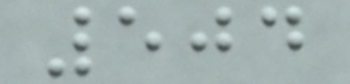504
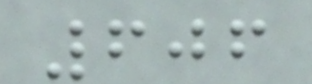606
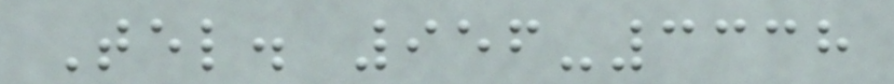Tel. 956-3338
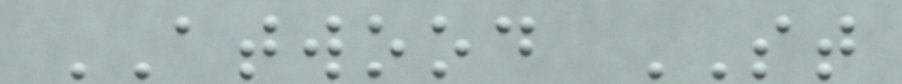ATWOOD ST
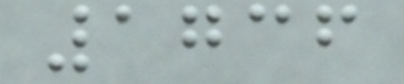1736
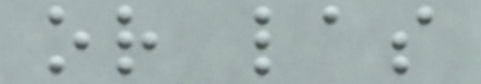or las
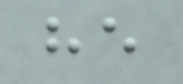he
